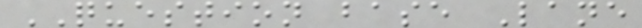QUESTION base Lane
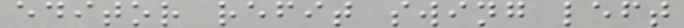editor refit swing left
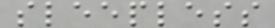sleepless
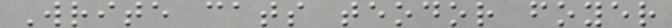Write cats teodor foyer
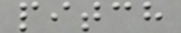pitch
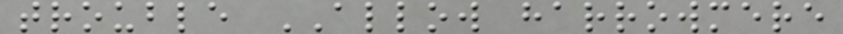trouble ALLOW harrowmere
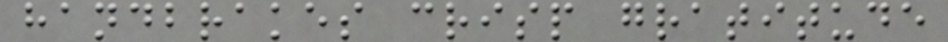handbrakes crisp gratitude
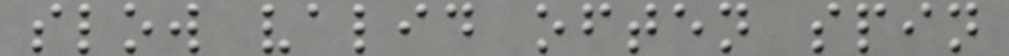slow valid often spin
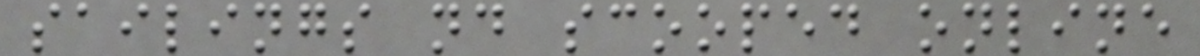sailings nd scooped online
